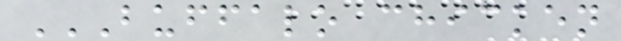BUFFALO CHICKEN
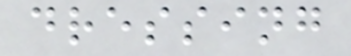dressing
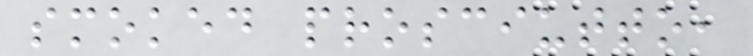smoked prosciutto,
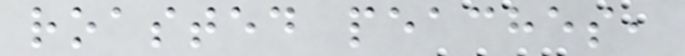roasted peaches,
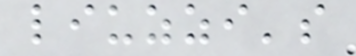liuzzi's
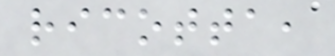ricotta,
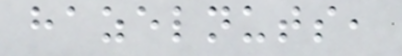hazelnuts,
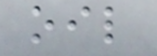oil
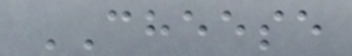CHEESE
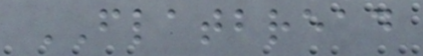FLATBREAD
